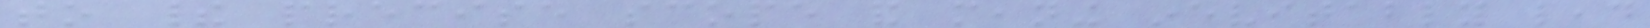to their precise scope and meaning inevitably lead
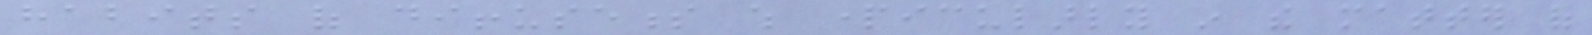habits of diffuseness which particularly in the matter of
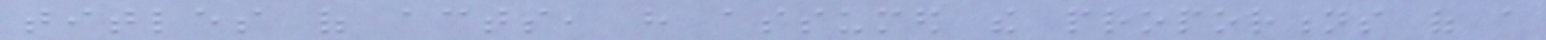titles of acts, have assumed the proportions of a
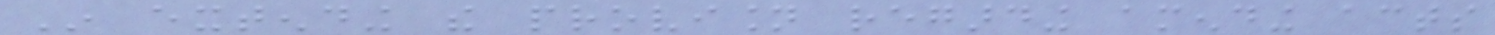In extending the provision regarding amending acts
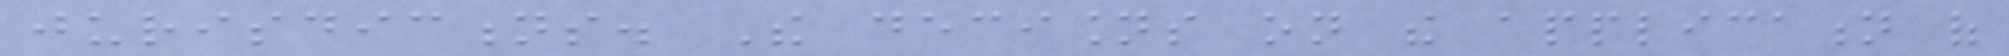jurisdictions. The decisions on the application of
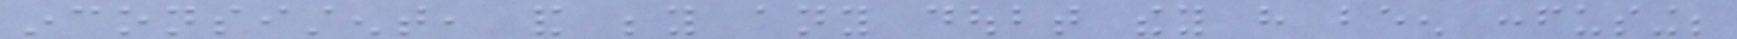inconsistent, and beyond any doubt they have been confusing;
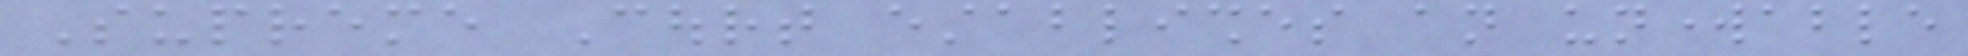Supreme Court establishes an unworkable
